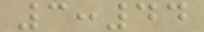3:44
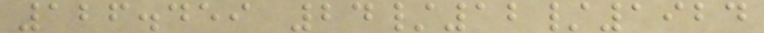126.459 24/12/1924
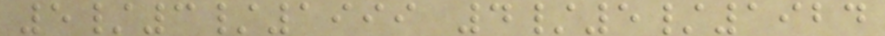5/3/1999 4/5/1924
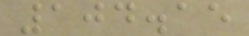104.15
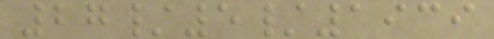27/5/1939
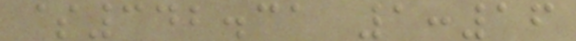$342.31 1:16
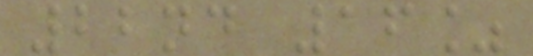22nd 16%
